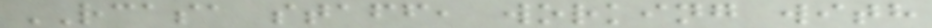RCASA staff, working with
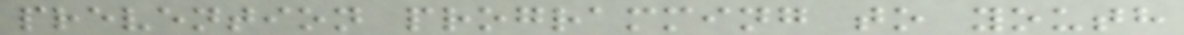prevention programming to youth
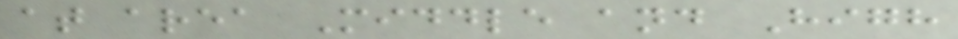at area Middle and High
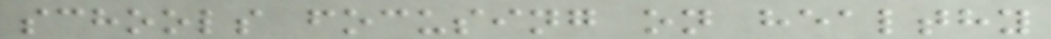schools focusing on healthy
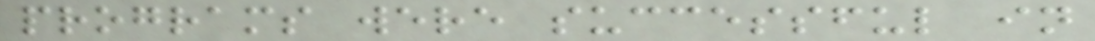programs were successful in
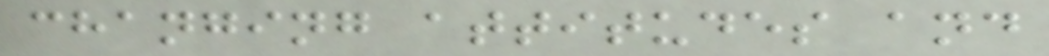changing attitudes and
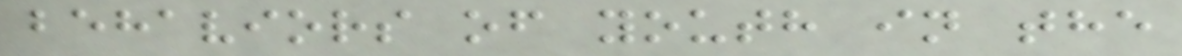behaviors of youth in the
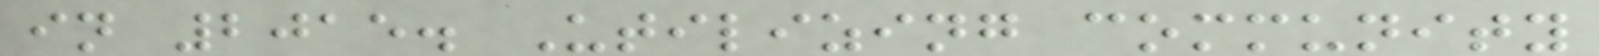in 2015. Utilizing community
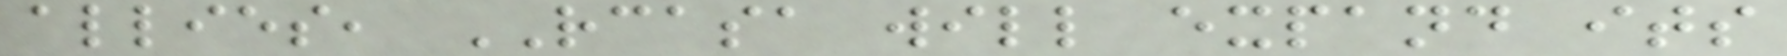allies, RCASA will expand its
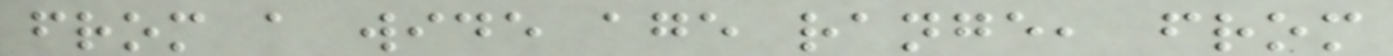from a wide age range, from
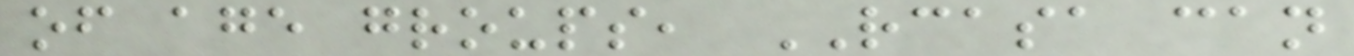of age groups, RCASA can
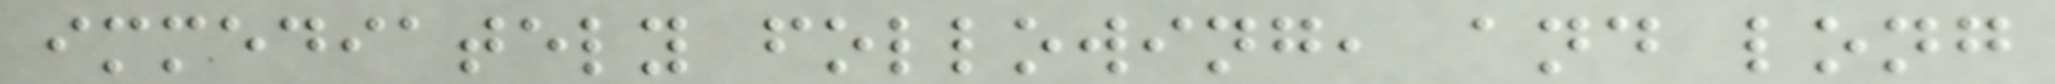immediately following, and long
